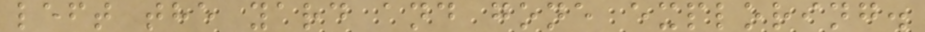left the yard and gone exploring.
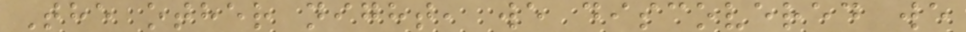The other night, we discovered we
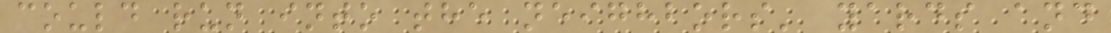could run into the neighbors' yards and
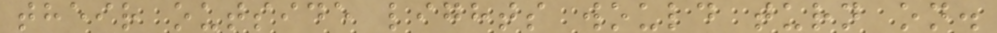their outside lights would turn on.
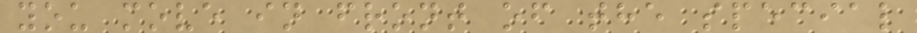you move in front of the special
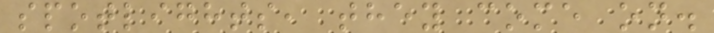spotlights, they come on.
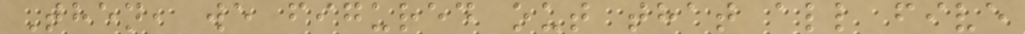Then, we figured out that all five
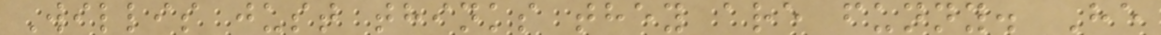Willis just thinks they are funny. He
